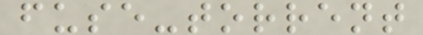fuse-torrent
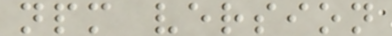npm version
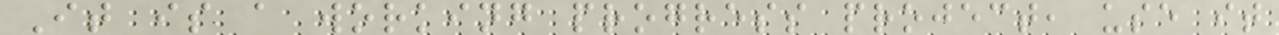It is a working progress project, use it
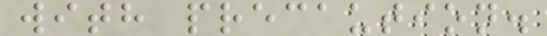with precaution.
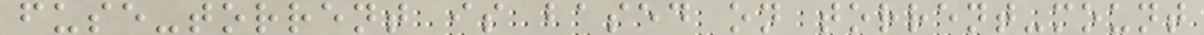fuse-torrent is based on torrent-mount
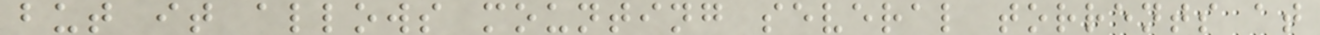but it allows mounting several torrents at
